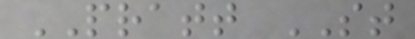PRATT ST
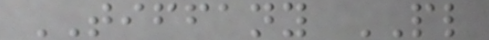TIFFANY PL
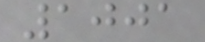1001
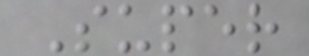Super
